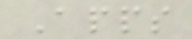Apps
